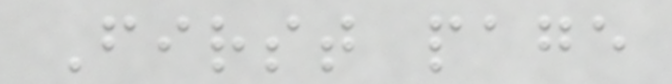First page
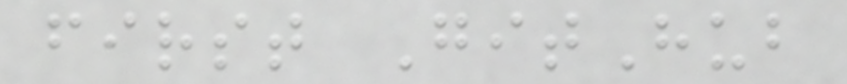first GitHub
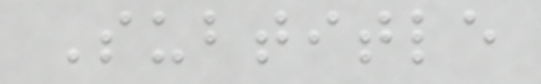Subtitle
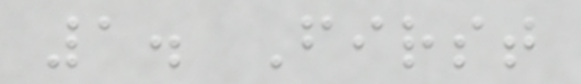1. First
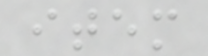item
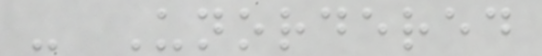- Unordered
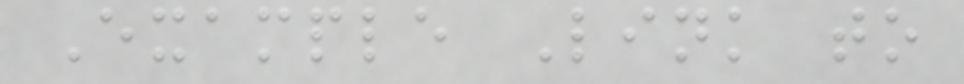Example Link to
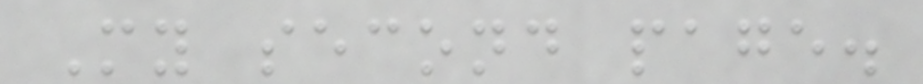My second page.
